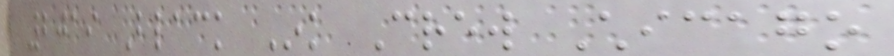2019 Black Ink Crew Chicago
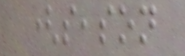(season
